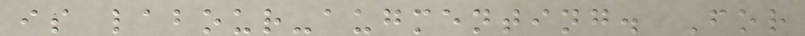is labour-augmenting. For
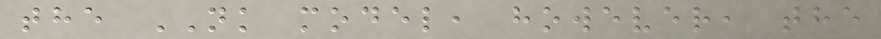the NK model, however, the
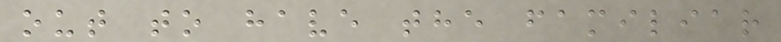out to have the familiar
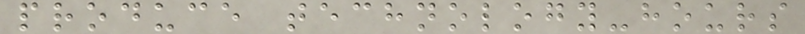produce technology-hours
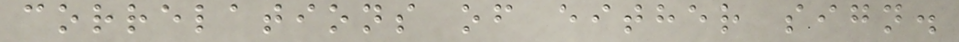correlations of either sign.
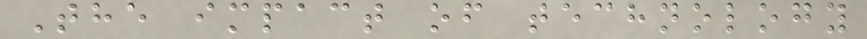The impact of technology
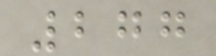277
